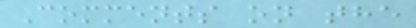Comments on the
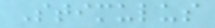Stimulus
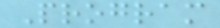Program
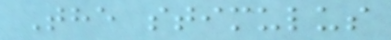The stimulus
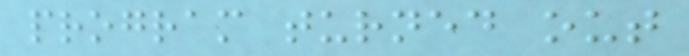program turned out
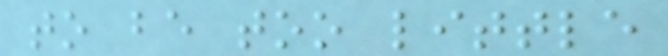to be too little
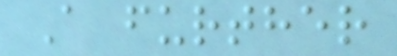A further
